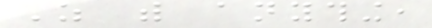As with anything,
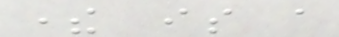there is a
